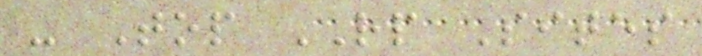- Top RP Sites
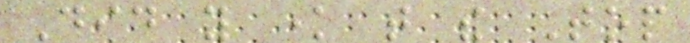Did you know that the Top
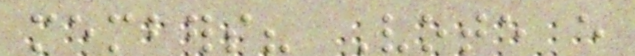members? Vote every
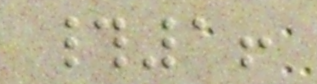#1!
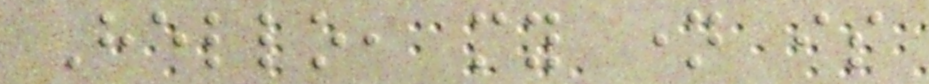Hello, my name is
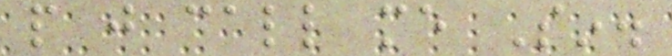people just call me Sin.
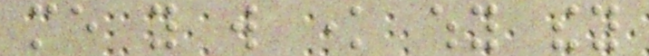me you will know why they
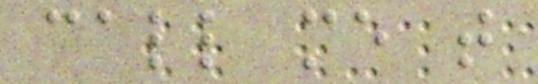call me that
